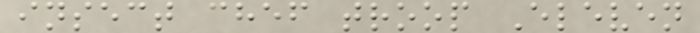insect chef troop Eleven
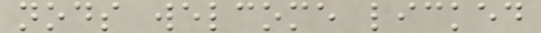nods welcome licked
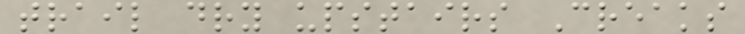trail dry upstairs Creaks
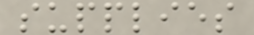supplies
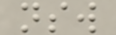nsw
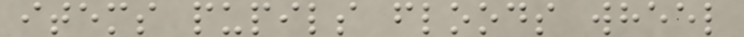items pupils floods wheel
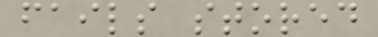fails stored
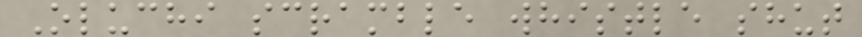Oluchi scramble whistle shut
